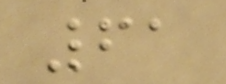61
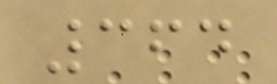364
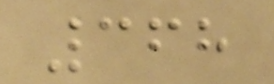368
